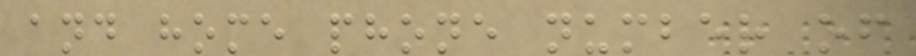and home phone number of
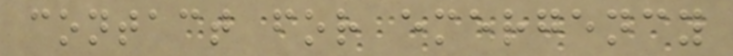contact for emergency
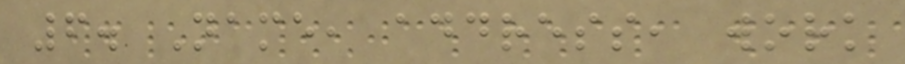6. Name, address, work
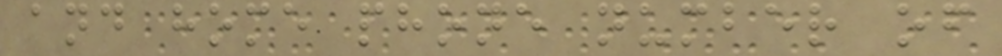and home phone number of
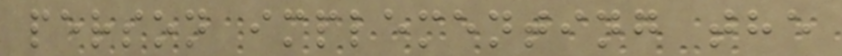person implementing the
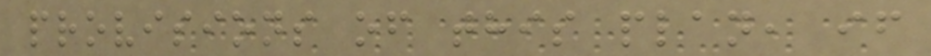provisions of this plan, if
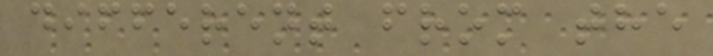different from the
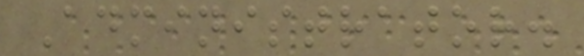Administrator.
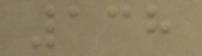138
